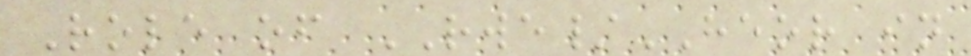Role of RWE/HEOR in
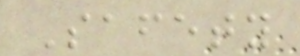Safety
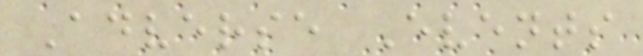Adverse Events
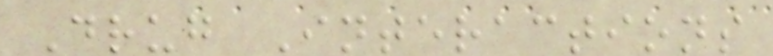Drug Interactions
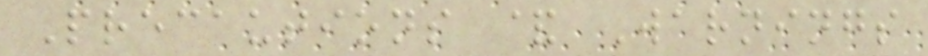Precautions & Warnings
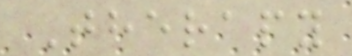Therapy
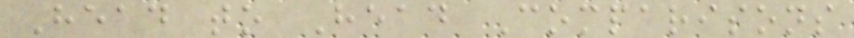Head to Head Comparisons
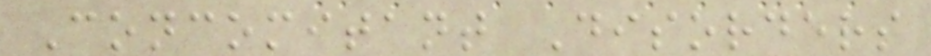Concomitant Disorders
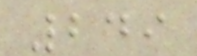249
